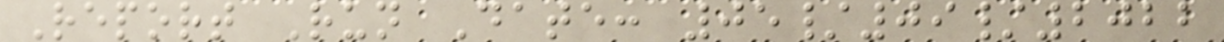Report Run Date: 05/09/2022
